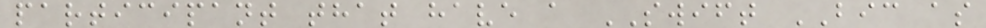participant that have a SWIFT BIC as
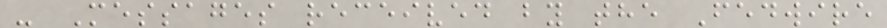- Messages received by the Fedwire
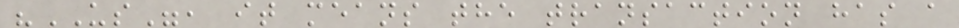"US", it means the transaction has a
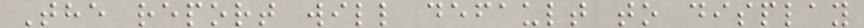The report will default to display
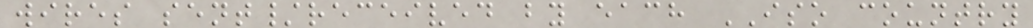wires sent/received by each ISO country
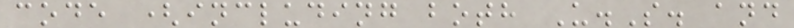code (including both U.S. and
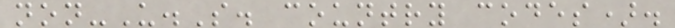non-U.S. country codes).
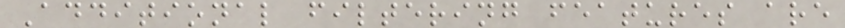Additional filtering features are
